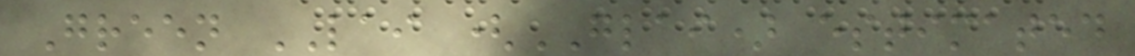Green LAI (GLAI) estimated
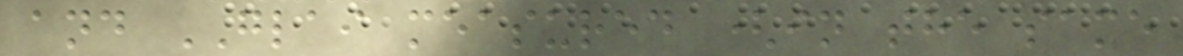and GLAI measured (in the same
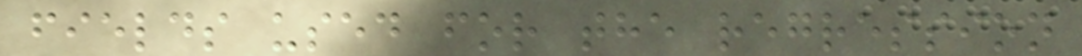fields used for the regression
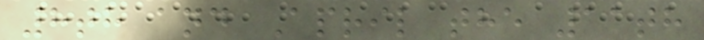8th and April the 11th
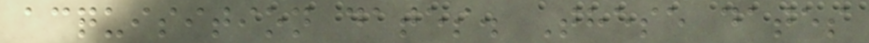acquisition dates. These dates
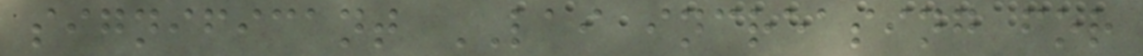significant LAI increasing for
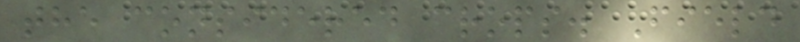the considered crops. Field
